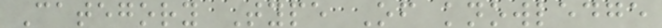Category Type Of knowledge
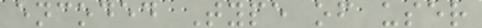encoded Type of user
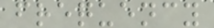frequency
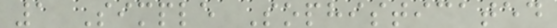1 Simple Sophisticated
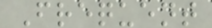Frequent
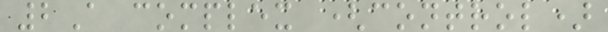2A complex (control)
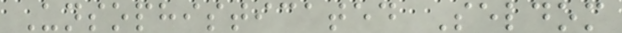Unsophisticated Seldom
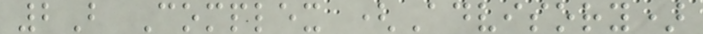2B Complex (Advisory)
